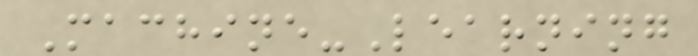Machine-Learning
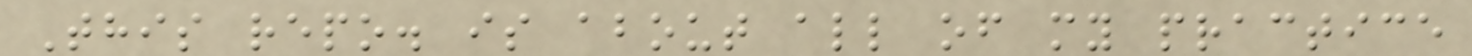This repo. is about all of my practice
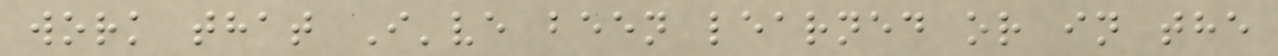work that I've been learned or in the
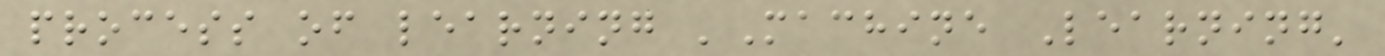process of learning 'Machine Learning'
